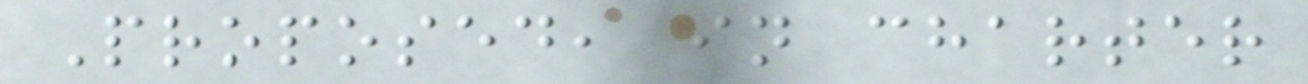Proposed, in charter
